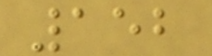152
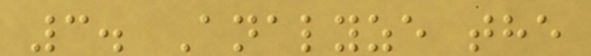3. Analyze the
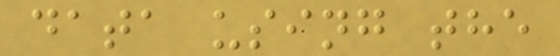data using the
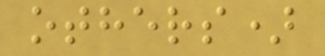others)
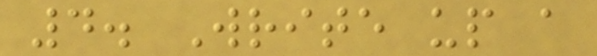4. Write up a
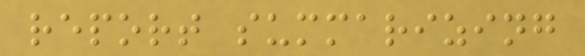report summarizing
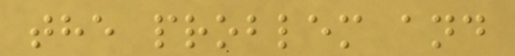the problem and
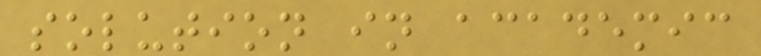solution in academic
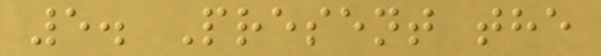5. Present the
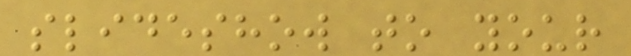slideshow to your
